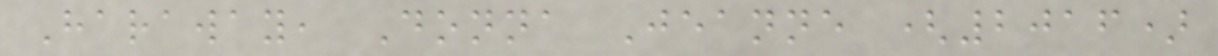Haraway, Donna Jeanne (2016)
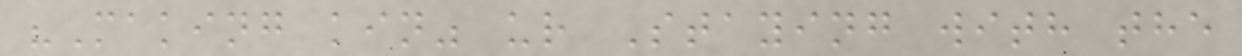"Making kin" ur Staying with the
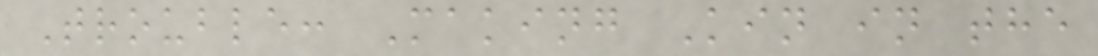Trouble: Making Kin in the
